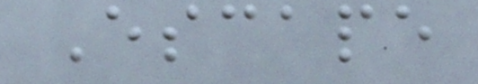Escape
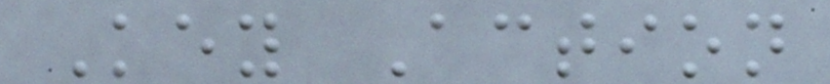Key Action
